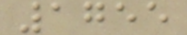1755
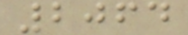2064
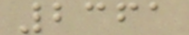2361
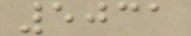5031
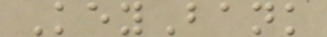KeyBank
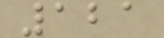121
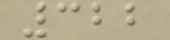322
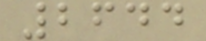2644
